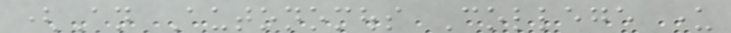(An Autonomous College under
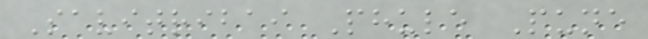Savitribai Phule Pune
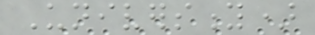University)
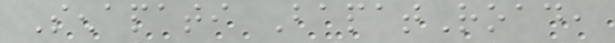Senapati BapatRoad,
